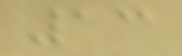13
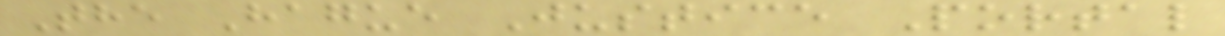The Hague Justice Portal
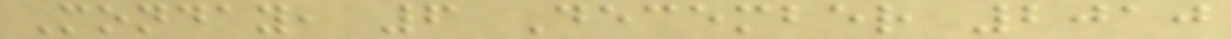Monday, 6 December 2010
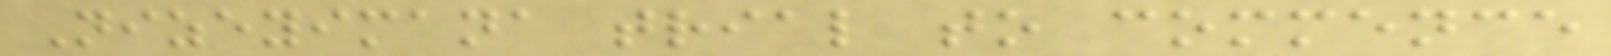Nizeyimana trial to commence
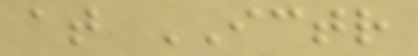at ICTR
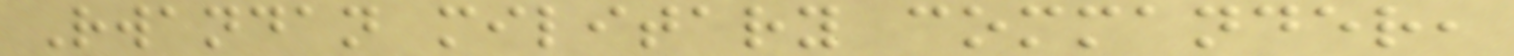Rwandan military commander,
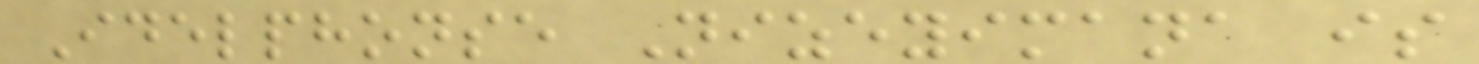Idelphonse Nizeyimana is
